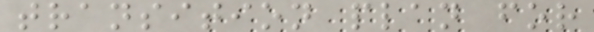transition plan for
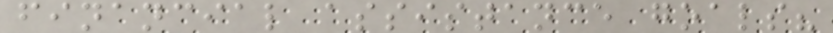financial assistance goals?
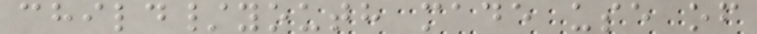child/youth made use of
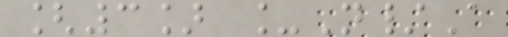[3] _N/A
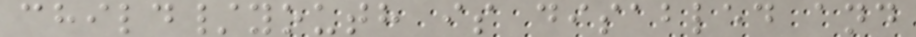child/youth is disabled and
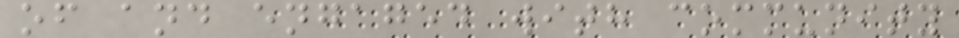of and engaged with community
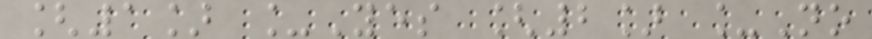[1] _Yes [2] _No
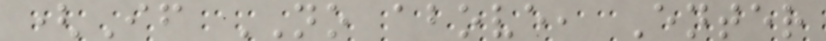(If NO above, Enter
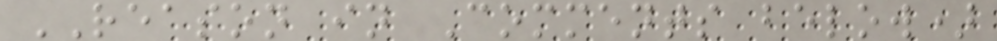REASON in Comments below)
